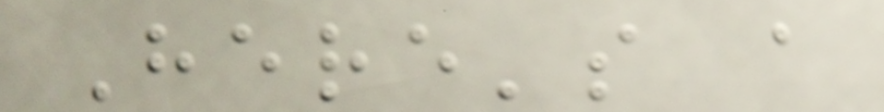Here's a
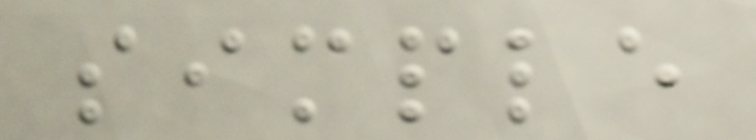simple
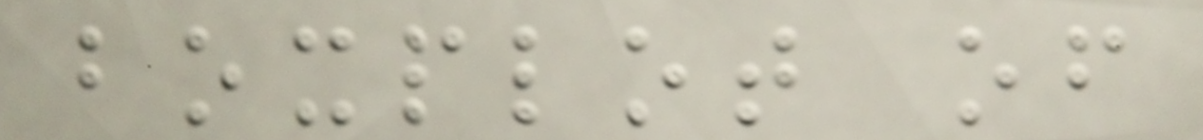boxplot of
